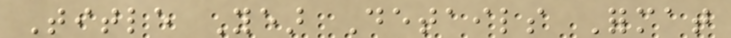Title Year Details Format
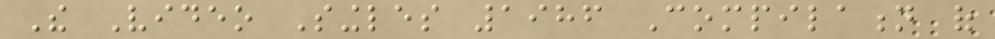The Video Singles 1986 Compilation of
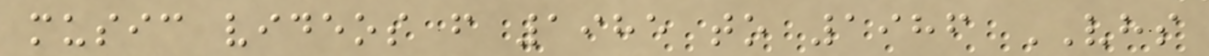music videos from 1985 to 1986 VHS
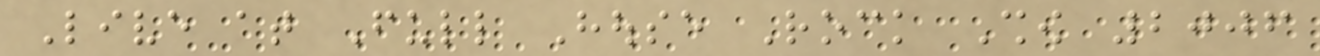Live at Full House Rock Show 2006
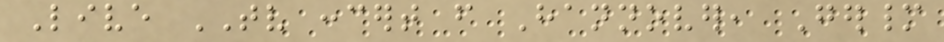Live TV concert from Hannover, Germany
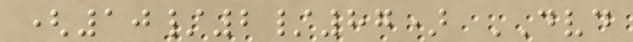(10/2/87) DVD
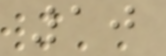10
